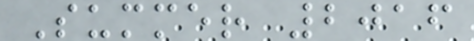Summer 2016
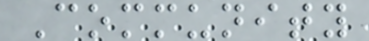Community
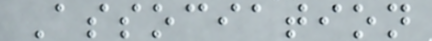Association
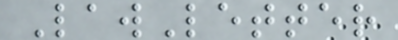LawLetter
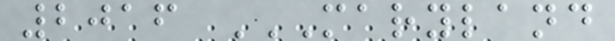2016 MARYLAND
